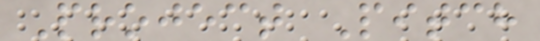Project Pitch
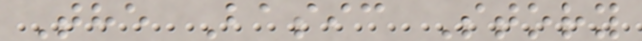The Basic Story
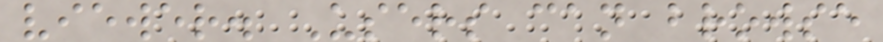viewer. Users can browse
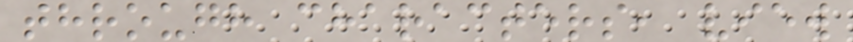through characters, view
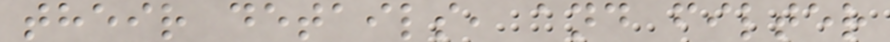their details, and filter
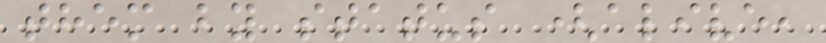them by status (alive,
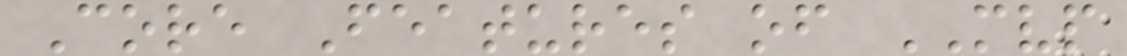Core Features of MVP
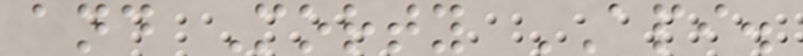and Morty API.
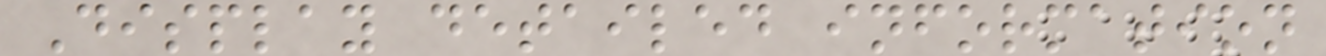Display detailed information
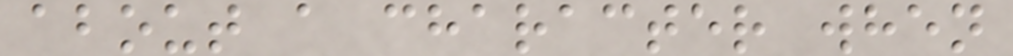about a character when
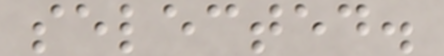selected.
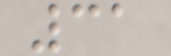31
